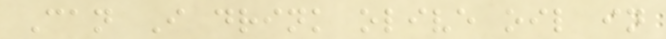Can I drink olive oil in
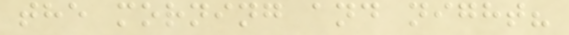the morning and night?
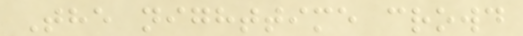The nighttime crowd
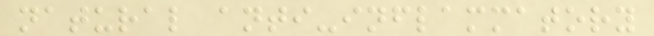natural anti-inflammatory
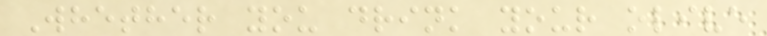Whether you drink your olive
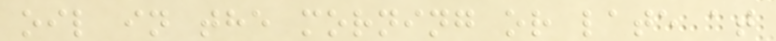oil in the morning or late at
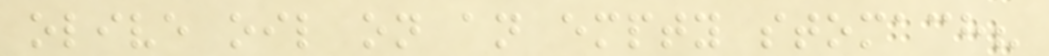olive oil on an empty stomach?
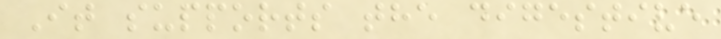It supports the digestive
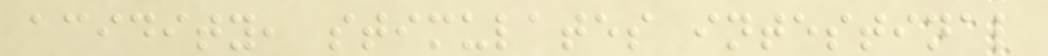acidity, stimulates intestinal
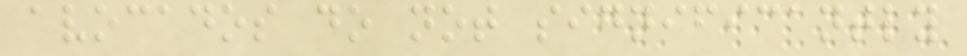avocados do not significantly
